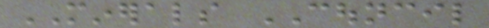MINERALS COUNCIL
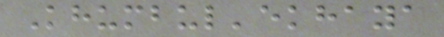Khumbul'ekhaya
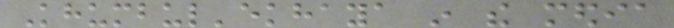Khumbul'ekhaya in the media
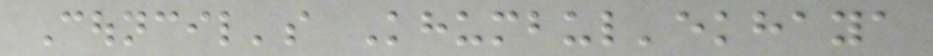Council's Khumbul'ekhaya
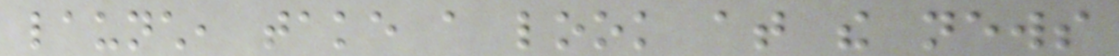launch, take a look at the news
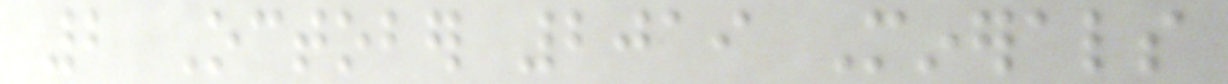2 October 2019 Minerals
